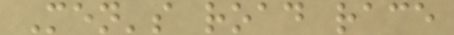Men's road race
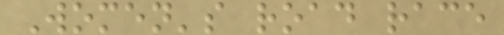Women's road race
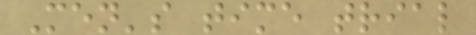Men's time trial
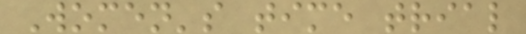Women's time trial
